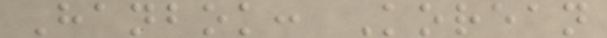Hanbok: Korean
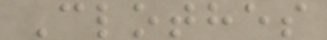Clothes
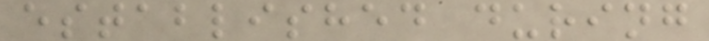established during
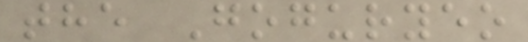the Goguryeo
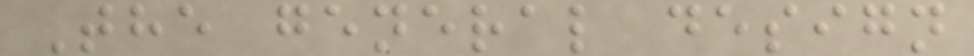The general design
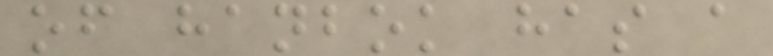of hanbok has a
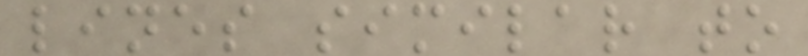lines similar to
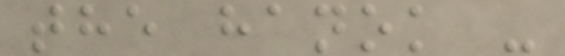the hanok -
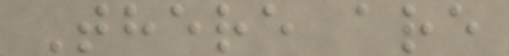There are
